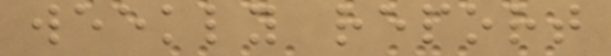weekly report
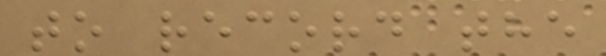to record the
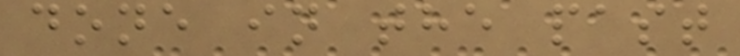done in the past
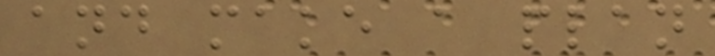and make a plan
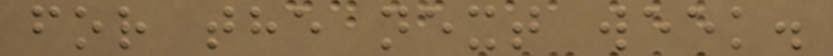for the next week.
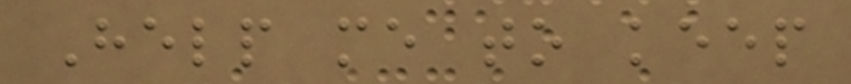Help me to keep
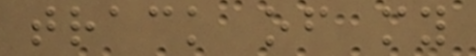track of my
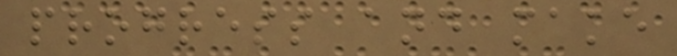progress and make
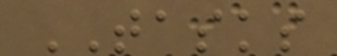TASKS
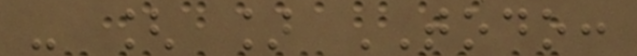- [ ] TODO:
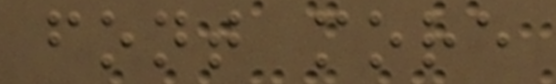font more
